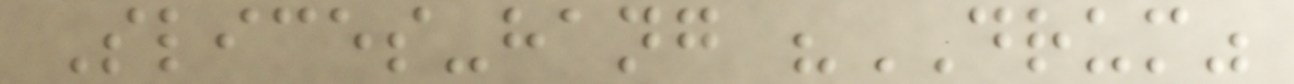Slices-hang "DRUM"
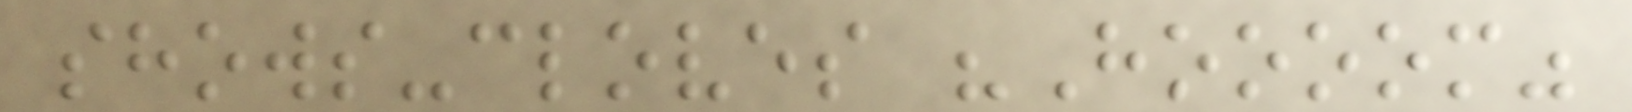shows-cloves "Hoooom"
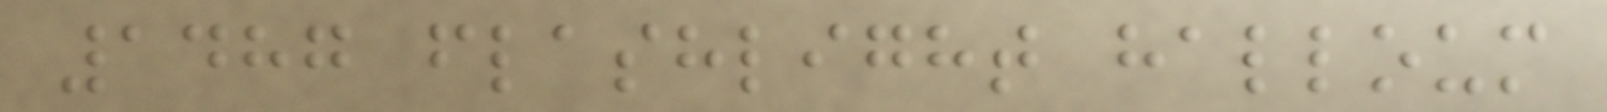1487 flashlight halloum
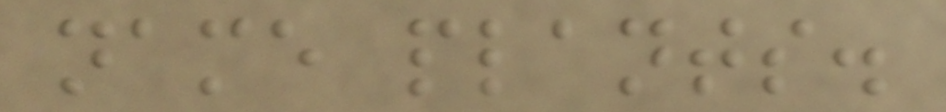name plants.
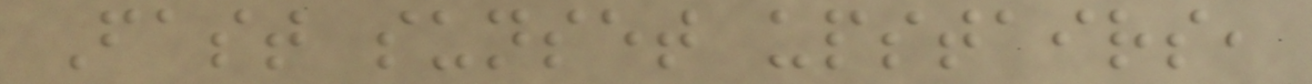Fast sunset upstairs,
